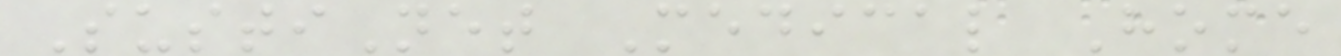SustiNet Medical Home
